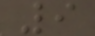9
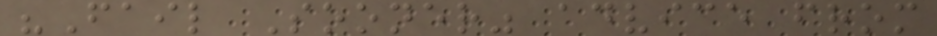"Fail Sooner" advice from
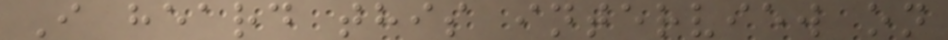I heard this interview on
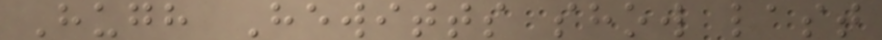Hugh Hewitts show last
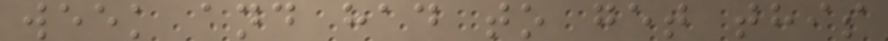week and had to get this
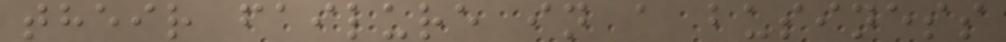their failure in a business
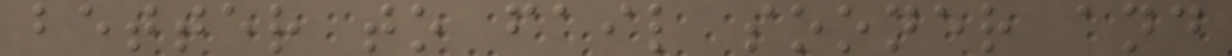better to fail sooner and
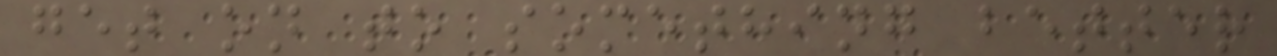get on to something better
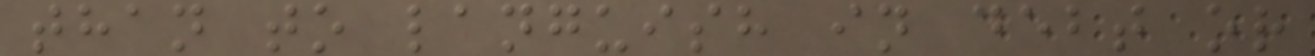than to languish in debt or
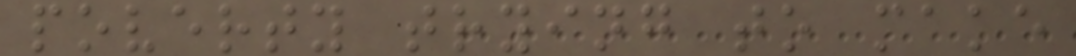poverty trying to make
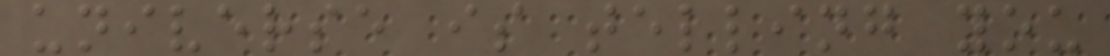universe is telling you
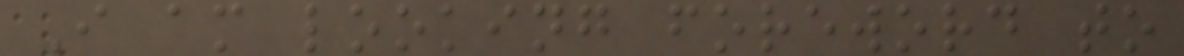I am looking foreword to
